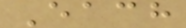Each
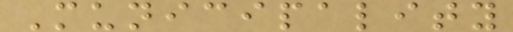Municipality
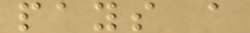pays a
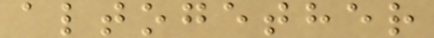altogether
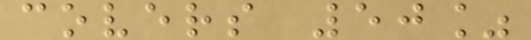covers 50%
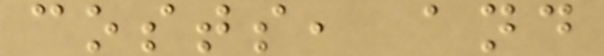costs, and
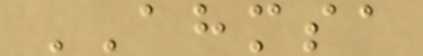AHMSA
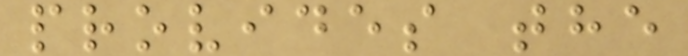provides the
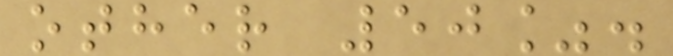other 50%.
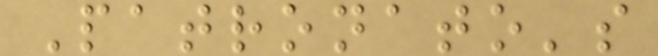Patronato's
